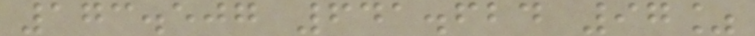173.507 641.624 97%
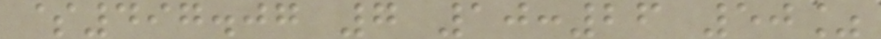$497.07 7 10:26 50%
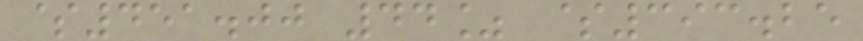$451.00 44% $393.25
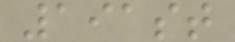191st
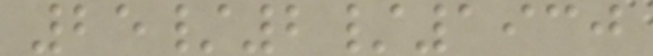25/2/1930
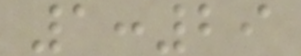1:29
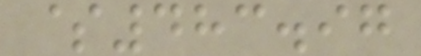$483.97
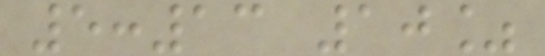5:13 10%
